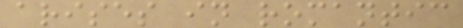arises in romantic
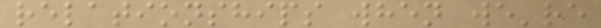relationships when we're
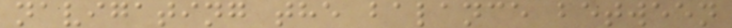navigating the balance between
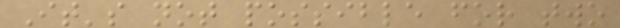It's not possible for two
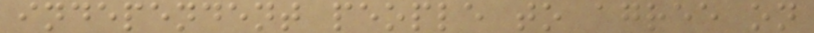independent people to agree on
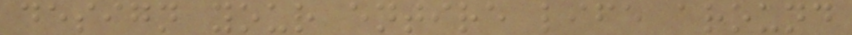design your entire life around
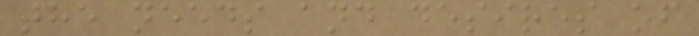the needs and desires of
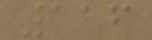116
